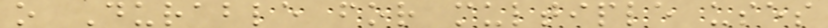o Durable for multiple uses
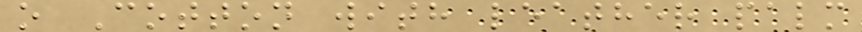o Cotton with leather palm
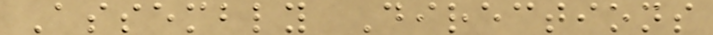Assembly Directions
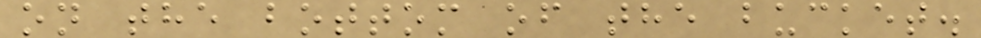on the bottom of the bucket.
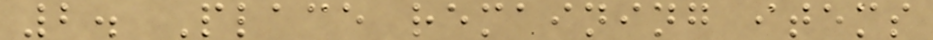2. Place remaining items
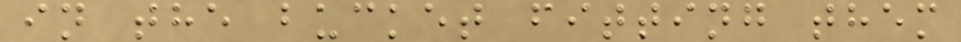in the bucket fitting them
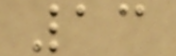13
